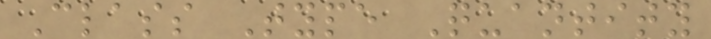Class Type Quantity
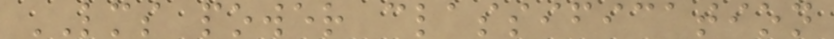LMS power classification
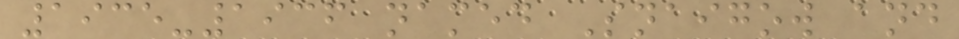1935-1936 named Snaigow and
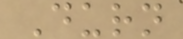Durn
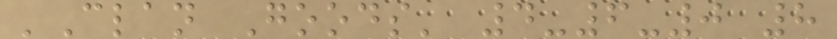'Clan Goods' 4-6-0 8
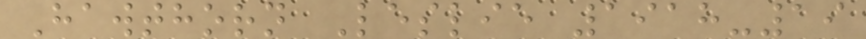Hawthorn Leslie 1918-19
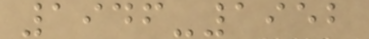1946-1952
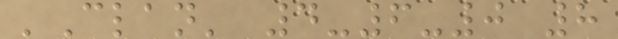'Clan' 4-6-0 8
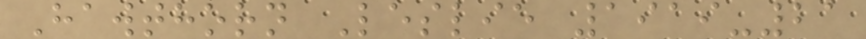Hawthorn Leslie 1919-21
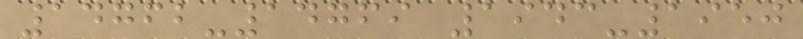14762-14769 1943-1950
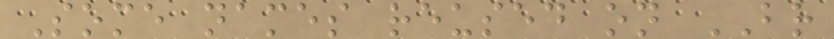Some names reused on BR
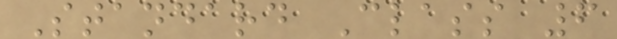Standard Class 6
